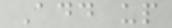Add up
